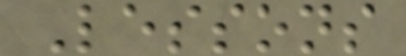Lessons
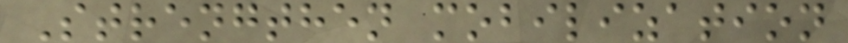Strengthen mobilization
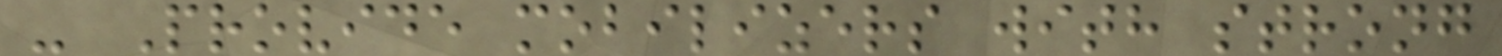- Provide mobilizers with strong
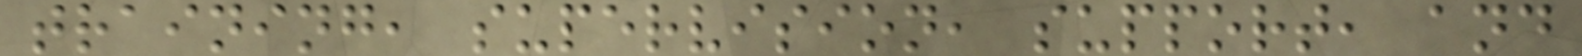training, supervision, support, and
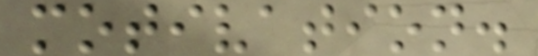motivation.
